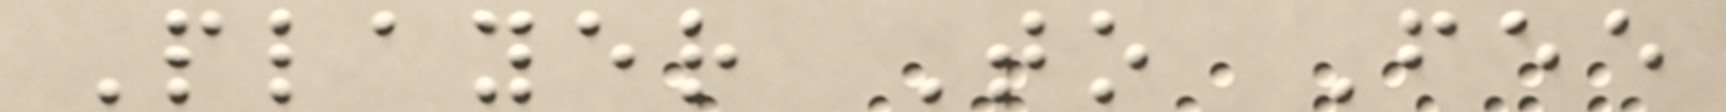Player To Fee
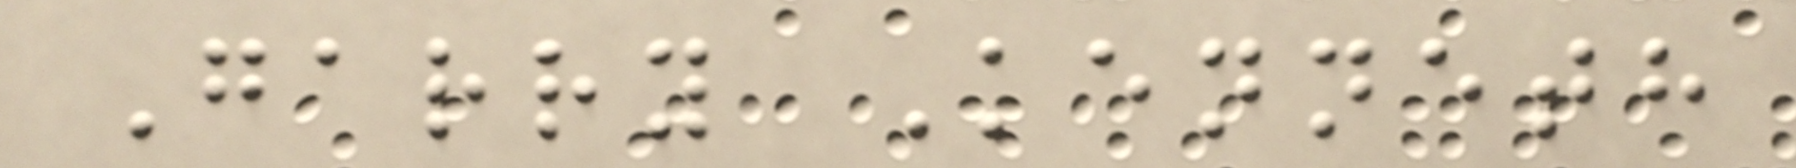Garry Kenneth
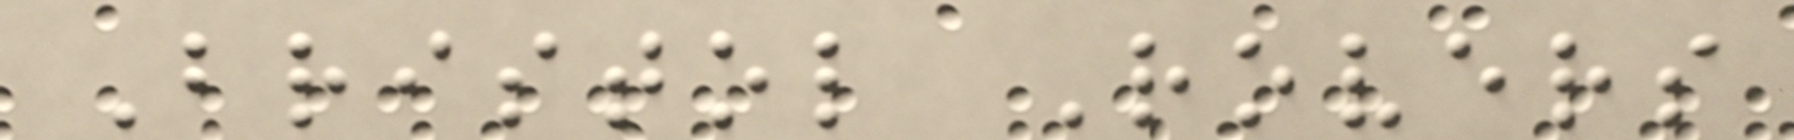Bristol Rovers
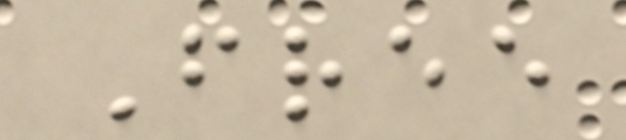Free
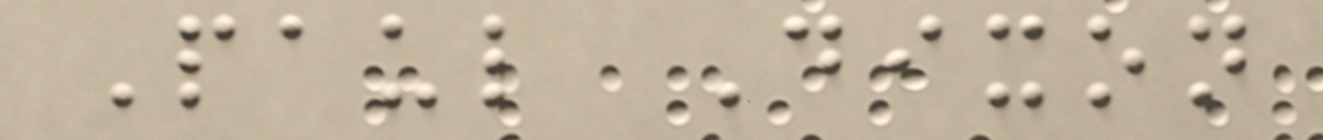Paul Dixon
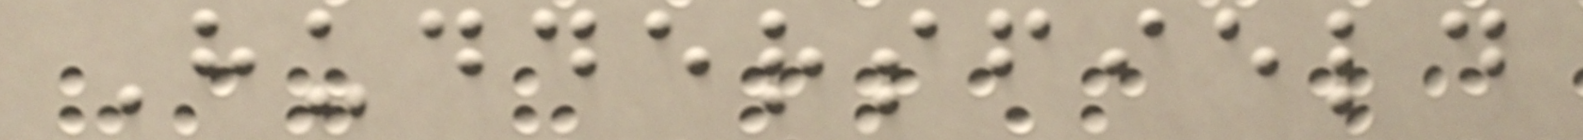Huddersfield
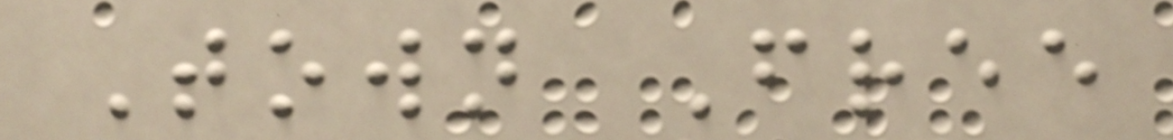Town Free
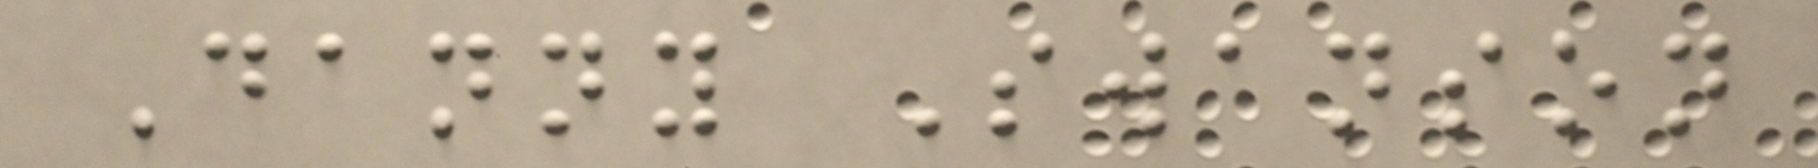Danny Swanson
